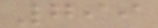799
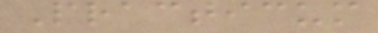Practicum
